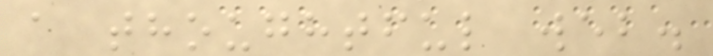a thoughtful web.
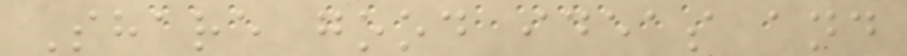Share good ideas and
